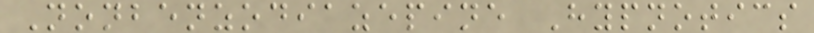Nonbenzodiazepine Hypnotics
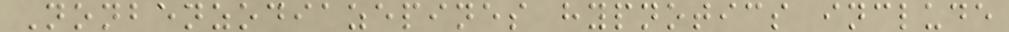Nonbenzodiazepines hypnotics include
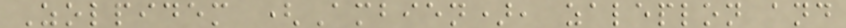Zolpidem (Ambien), zaleplon and
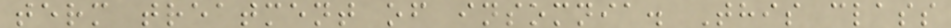term treatment of insomnia. This class
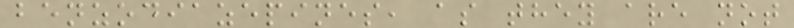benzodiazepines, as they are not
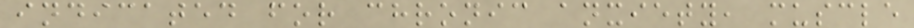indicated for chronic anxiety, muscle
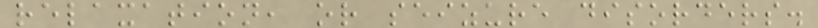relaxation, or seizure disorders.
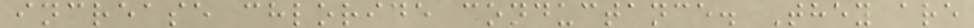increase chloride conductance. They are
